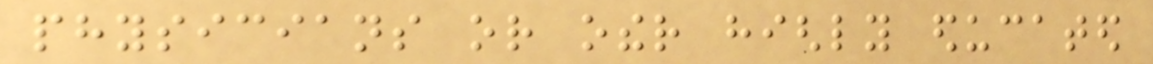physicians or other highly educated
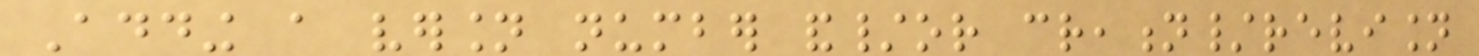Adding a version number and/or creation/revision
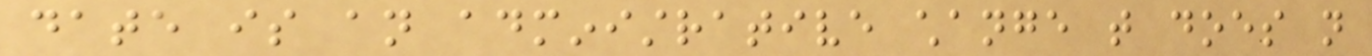date is an administrative change that does not
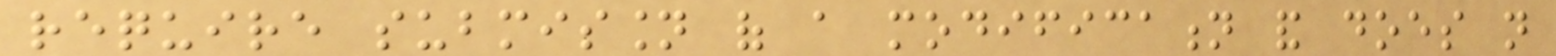require submission of a modification and does not
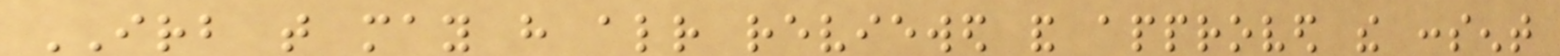IRB that may have already reviewed and approved the consent
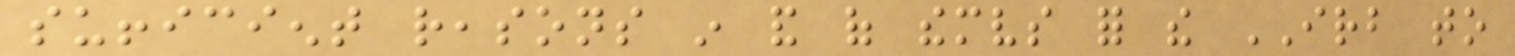sufficient reasons in and of themselves for the IRB to
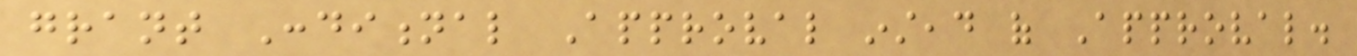grant Conditional Approval instead of Approval.
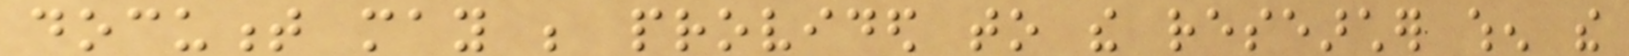document may be provided to the researcher when the
